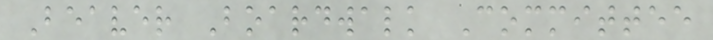Beaver Boardwalk Committee
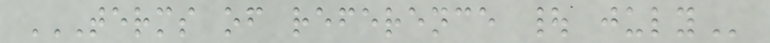TERMS OF REFERENCE | JULY
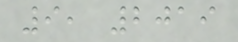9, 2019
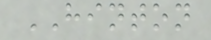HINTON
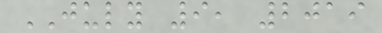JULY 9, 2019
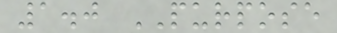1.0 PURPOSE
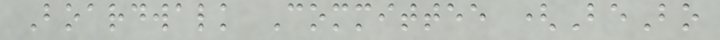Boardwalk Committee (BeBo
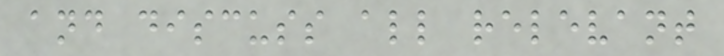and discuss all relevant
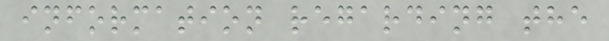information regarding the
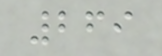269
